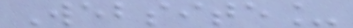Website_
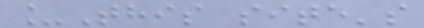_This site's
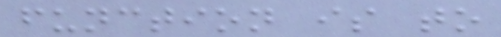function is to
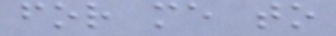for me to
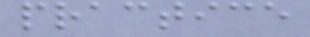practice
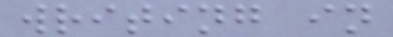writing in
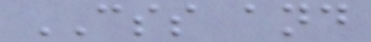CSS and
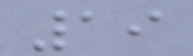19
